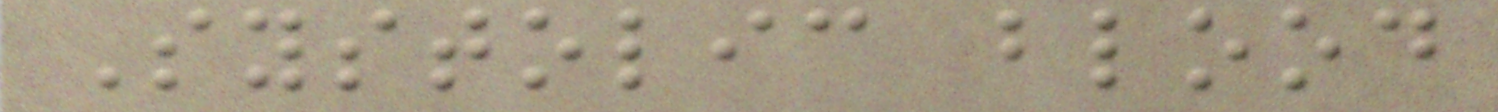Systolic blood
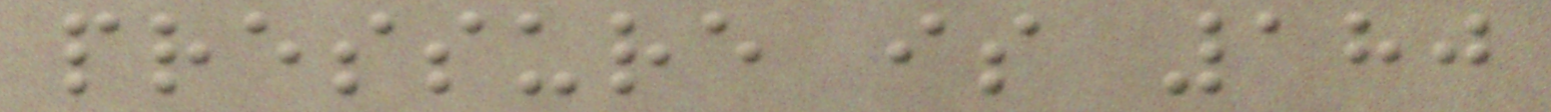pressure is 180
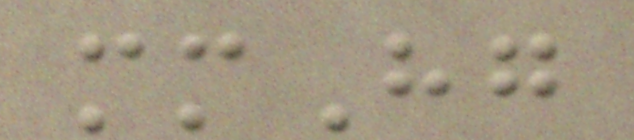mmHg
